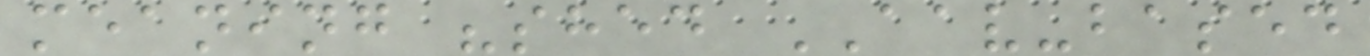meaning "shed AAV-based
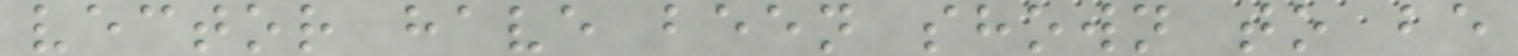vector have been shown to be
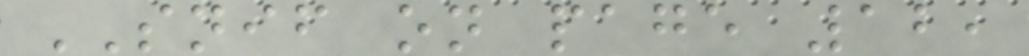SNIF on page 12,
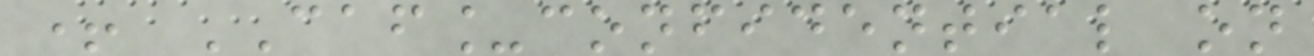+ CAF_confidential on
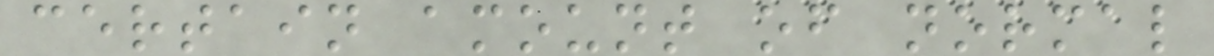certain amount of normal
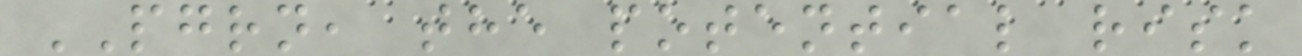PGRN, the potential risk
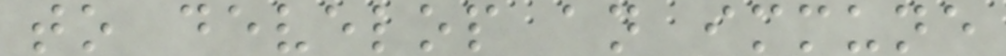to develop an immune
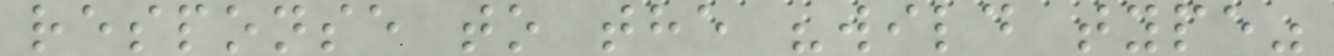response to the "wild type"
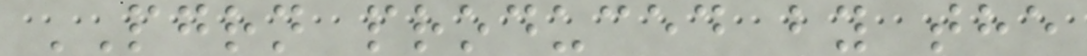PGRN produced by the
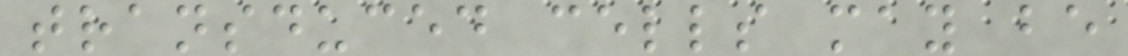transduced cells may be
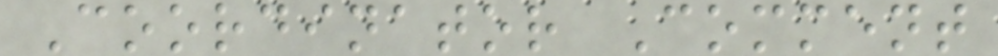Coordinator Comment
